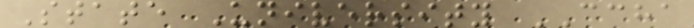State University CCHA
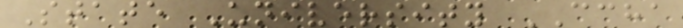State University CCHA
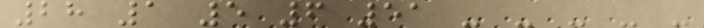28 1 5 6 51 - - - - -
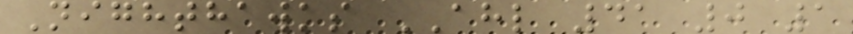Nighthawks AHL 41 0 1
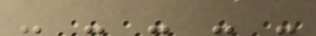- - - - -
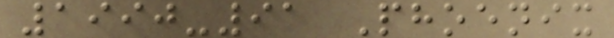1990-91 Phoenix
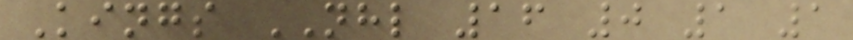Kings NHL 16 0 1 1
